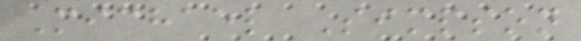Michael Simpson
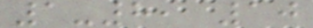1-8, 10
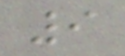9
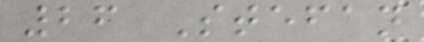26 Stefan
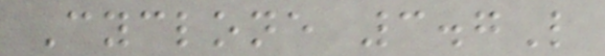Cyclone 3.7L
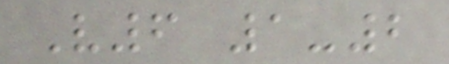V6 1-2
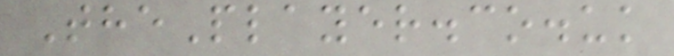ThePlayer.co.uk
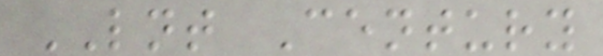LNT Century
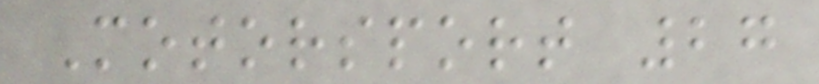Motorsport 27
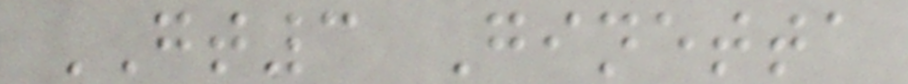GT3 Ginetta
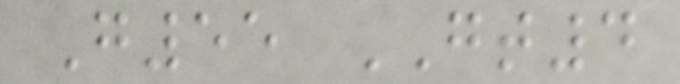G55 GT4
